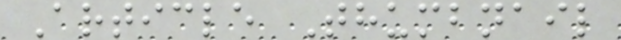Article Thumbnail
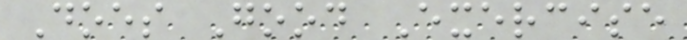Does Good Exercise
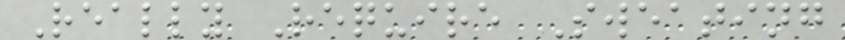Really Require Sweating
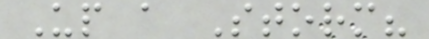Up a Storm?
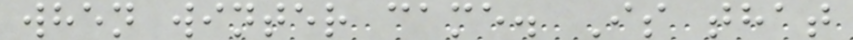when winter came. Is that
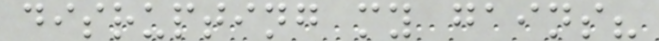disrupting my gains?
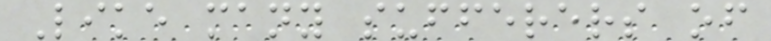Like many sufferers of
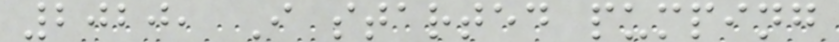2020, I started pumping
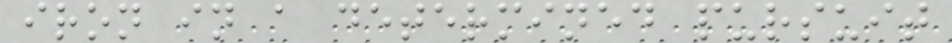iron in a determined pursuit
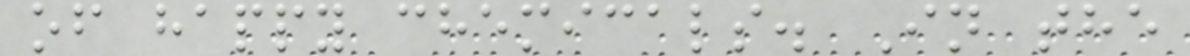of happy chemicals. In the
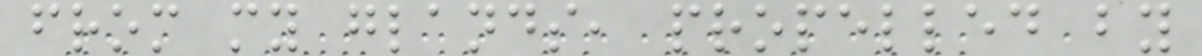from my glands, propelled by
